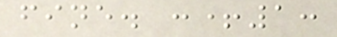fine. :+1:
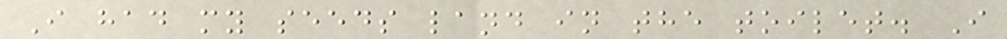I had my seeds land in the toilet. I
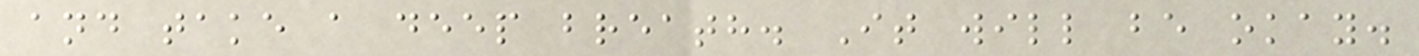and take a deep breath. It will be okay.
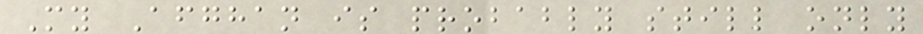My Afghan is probably still only
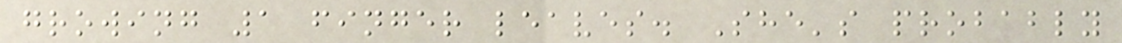growing 1 finger leaves. She's probably
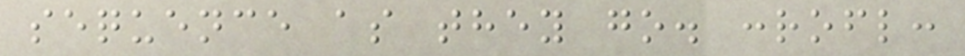sequence as they go. :rofl:
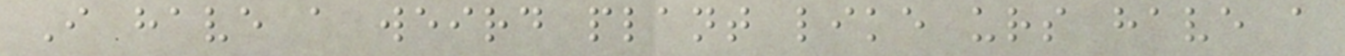I have a weird plant like urs have a
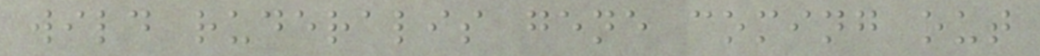wild ruderalis gene coming out
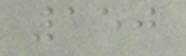150
